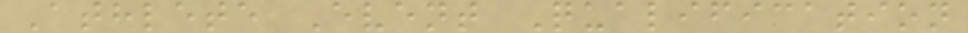Athlete Event Qualification
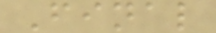Final
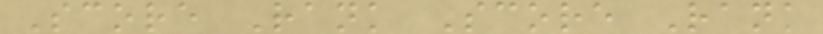Score Rank Score Rank
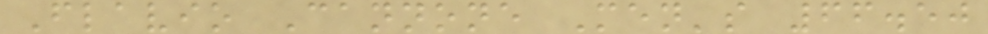Flavio Cannone Men's 66.50
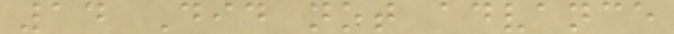14 Did not advance
